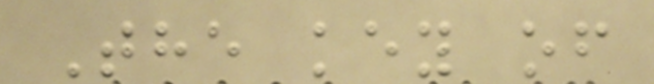The key of
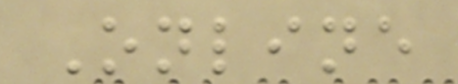Online
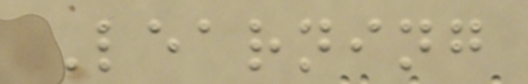Learning
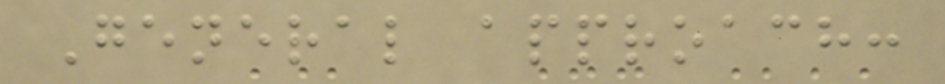General approach:
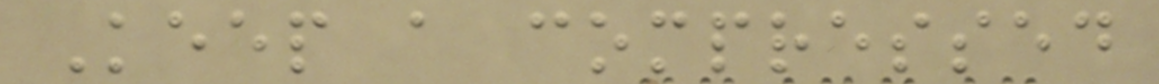Keep a compressed
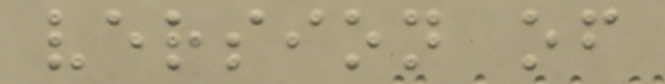version of
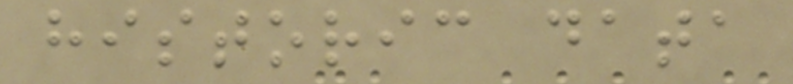historic data
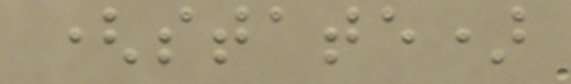(state)
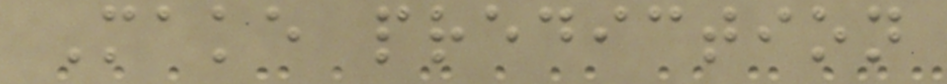Make prediction
